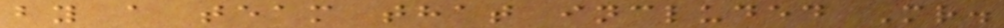by a team that included Mr.
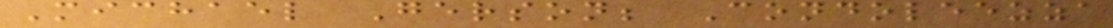Michael Gerson; Condoleezza
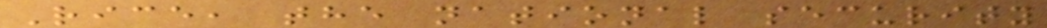Rice, the national security
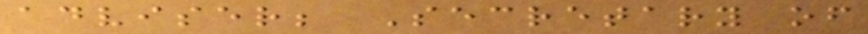adviser; Secretary of
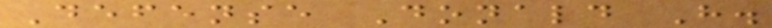Defense Donald H.
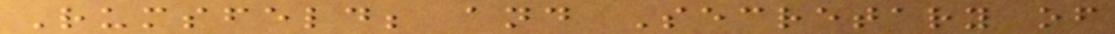Rumsfeld; and Secretary of
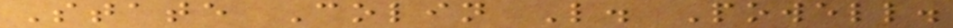State Colin L. Powell.
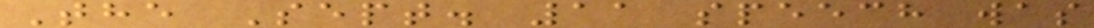The Sept. 11 speech was
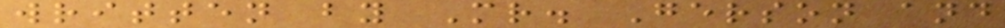written by Mr. Gerson and
